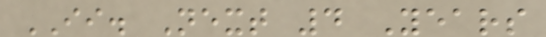II. Next 4 Years
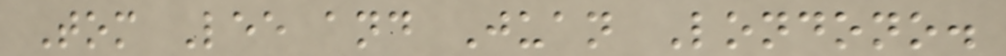Tom Lee and Juan Londono.
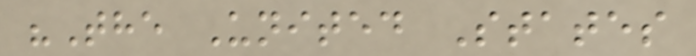"The United States
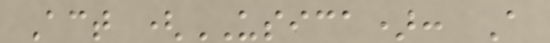Act (USICA): A
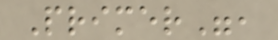Primer",
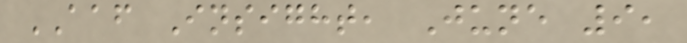AAF Insight, June 9,
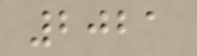2021
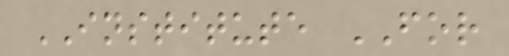INSTITUTE FOR
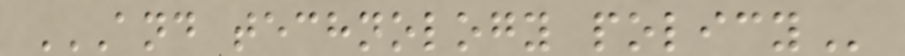AND TECHNOLOGY POLICY
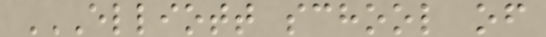ELLIOTT SCHOOL OF
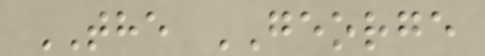THE GEORGE
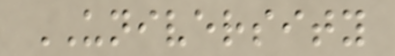UNIVERSITY
